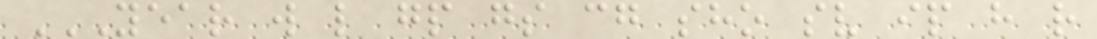YEAR W L GP GS CG SHO SV IP H R
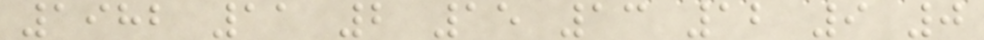1982 11 2 15 13 12 9 0
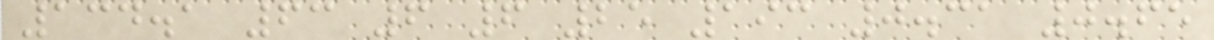134.1 63 6 6 25 193 0.31 0.65
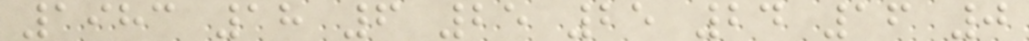1983 18 6 25 25 24 16 0
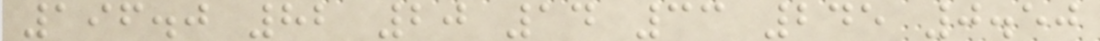196.0 82 20 14 33 245 0.50
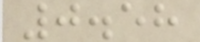0.58
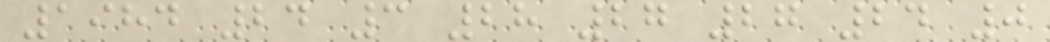1984 24 3 28 27 27 24 0
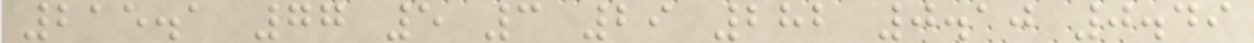215.1 77 5 3 29 282 0.10 0.49
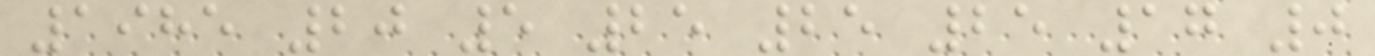1985 20 5 25 25 25 17 0
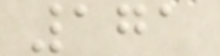171
